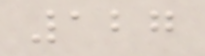127
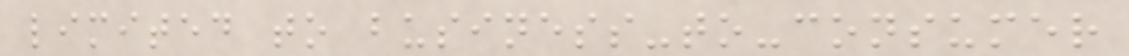limited to business-to-consumer
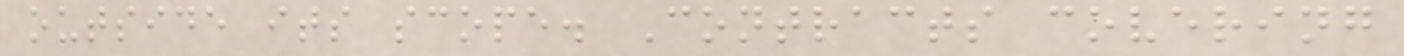outside its scope. Contracts covering
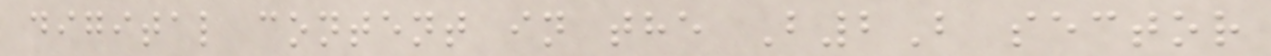digital content in the B2B sector
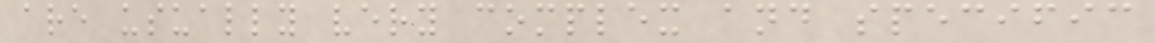are usually very complex and specific
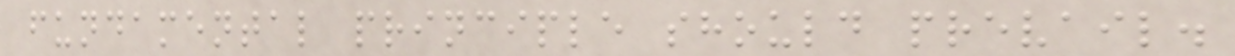fundamental principle should prevail.
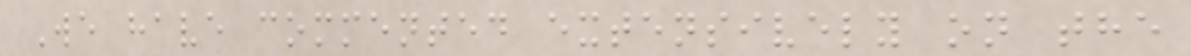We have commented extensively on the
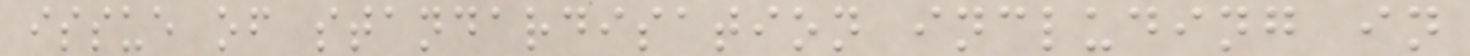issue of standardisation including in
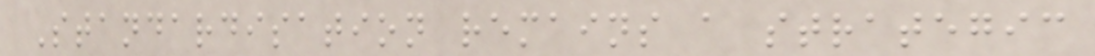Standardisation remains a strategic
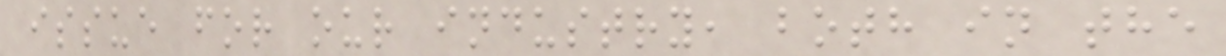issue for our industry, both in the
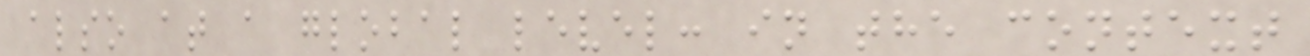also at a global level: in the context
